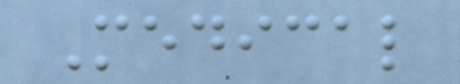Medical
